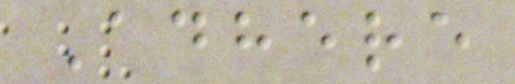Adhere
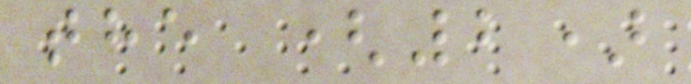the (2)
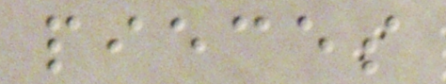pieces
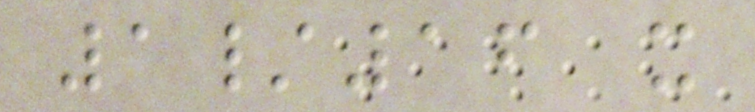1/16 x
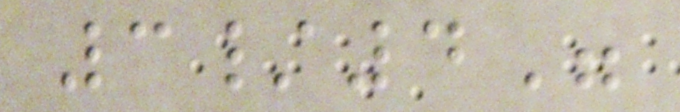3/4"
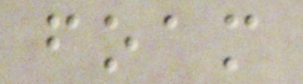foam
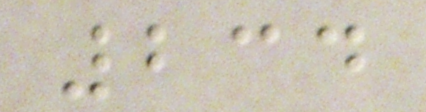234
